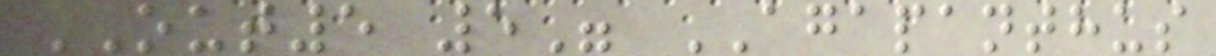OUT5 5" AGAPANTHUS
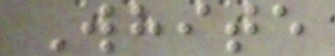White
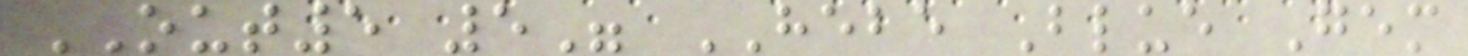OUT5 5" HEBE Blue Gem
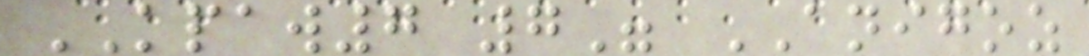KPAW7 7" ANIGOZ
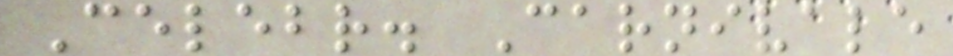Celebr. Carnivale
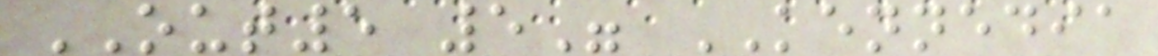OUT5 5" KENNEDIA
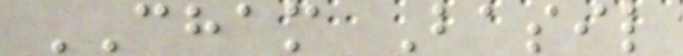CHAM Basil
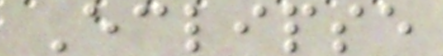Eclipse
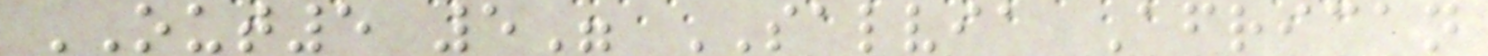OUT5 5" SALVIA African
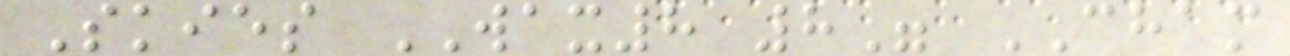Skies WAX8 8" CHAM
